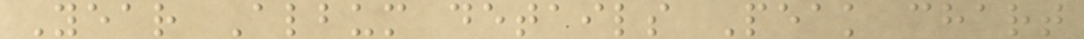Year Album details Peak chart
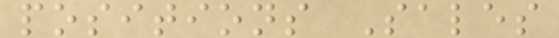positions Sales
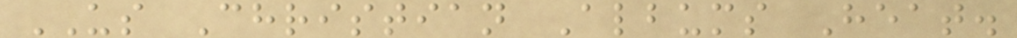US Christian Albums Heat.
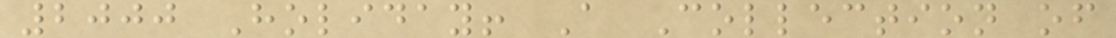2000 Holiday! A Collection of
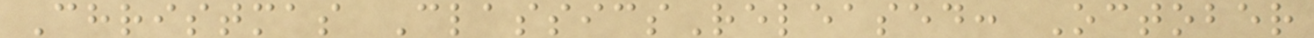Christmas ClassicsReleased: October
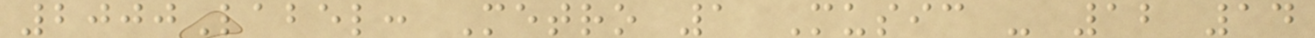2000Label: Metro 1 Music - 12 14
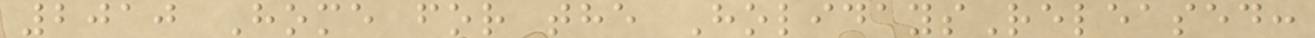2010 Home for the HolidaysReleased:
